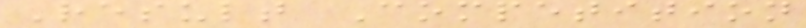Result Competition
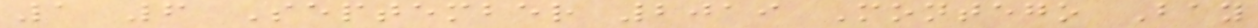1 6 September 2019 Montego Bay
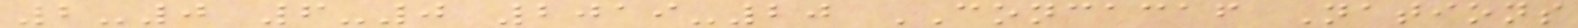2-0 6-0 2019-20 CONCACAF Nations
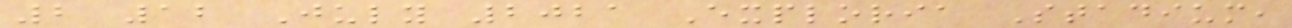2 12 July 2021 Exploria Stadium,
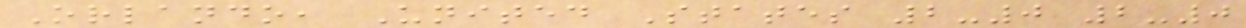Orlando, United States 2-0 2-0
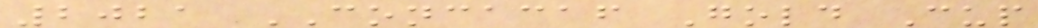2021 CONCACAF Gold Cup
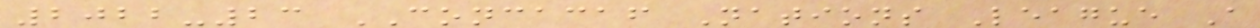2022-23 CONCACAF Nations League A
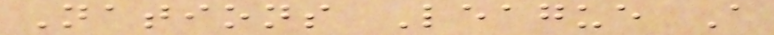Nations League A
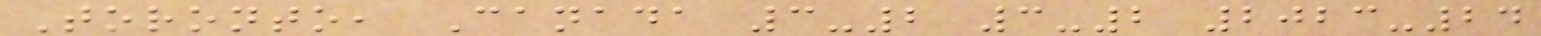Toronto, Canada 3-2 3-2 2023-24
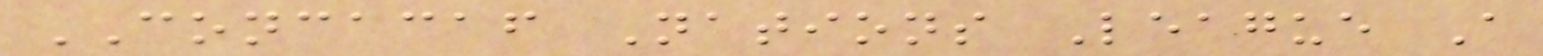CONCACAF Nations League A
